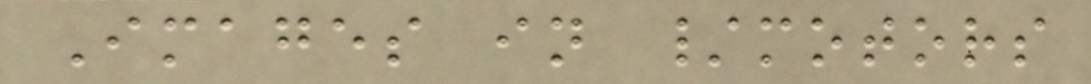Images in /motors
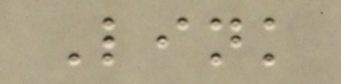Link
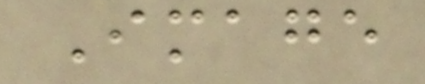Image
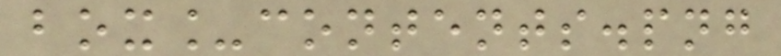box_contents.png
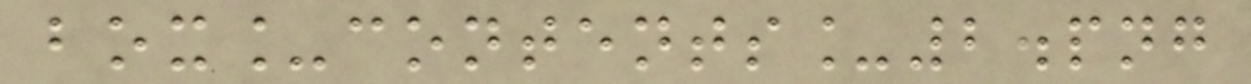box_contents_2.png
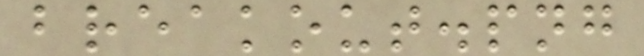breakout.png
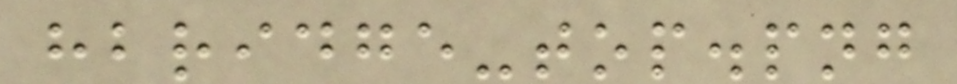hbridge-top.png
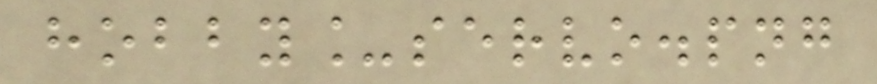hobby_servo.png
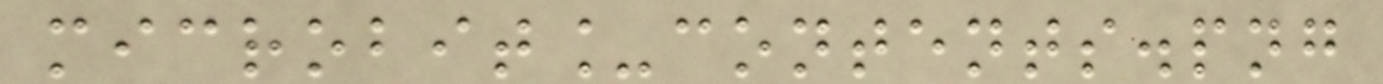microbit_contents.png
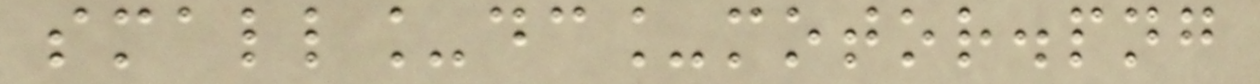small_dc_motor.png
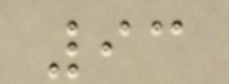93
